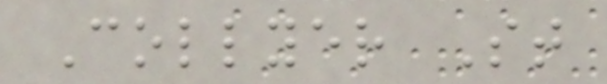Collyer St
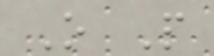O P
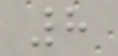8
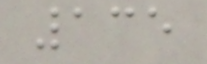135
